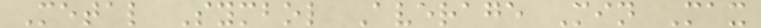Metal Symbol Average Min Max
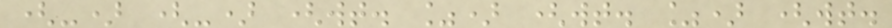(-) (-) (wt. %) (wt. %) (wt.
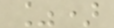%)
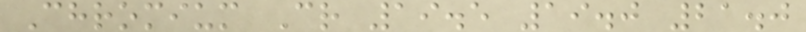Chromium Cr 19.5 19.0 21.0
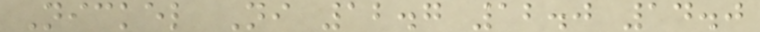Nickel Ni 12.7 12.0 14.0
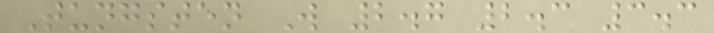Tungsten W 2.7 2.3 3.3
